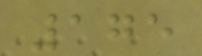175
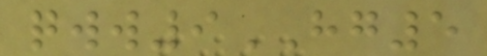qww9HG5
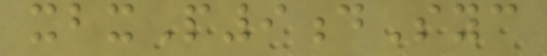xbxP9dSyc
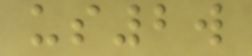us2w
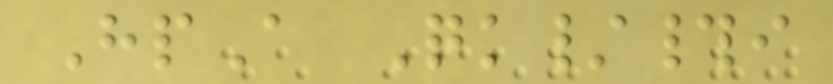HpA Qk/#i
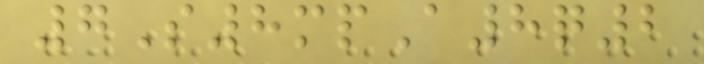7S8mpA8q2
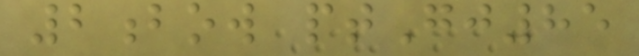2bow ptGj85
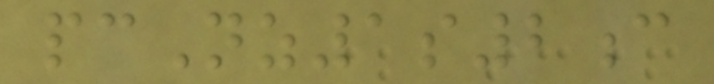pcNz1s2c
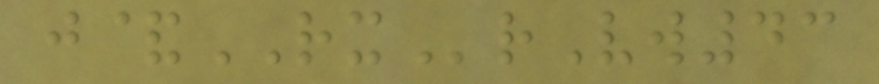j&RXrVw43
